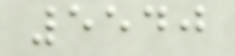5540
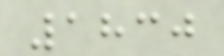1830
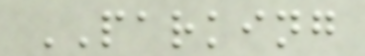PARKING
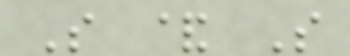S & S
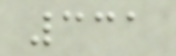331
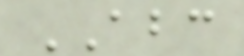ABC
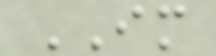IM
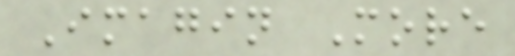Imagin More
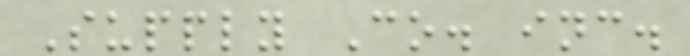Supply Co. inc.
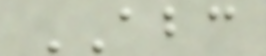ABC
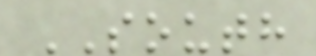SOUTH
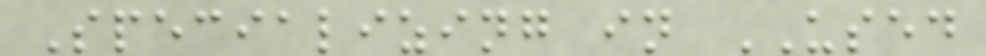Specializing in USED
